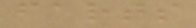farts
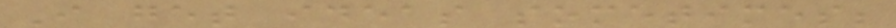I get ideas sometimes;
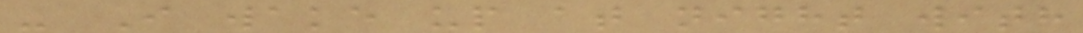- I wake up at night with
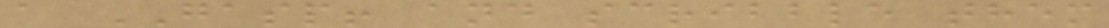a GASP! and scribble them
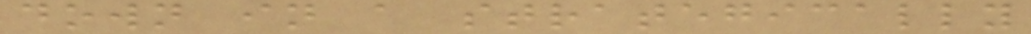down in a strategically
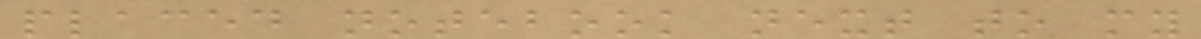placed notebook next to my
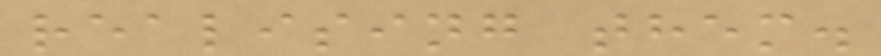realising them.
